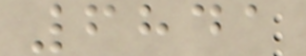6841
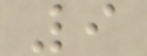9
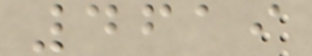4619
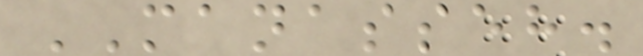MANASSEH.
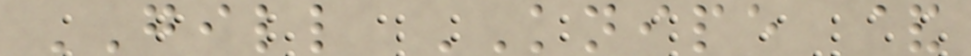GILL KNIPE &
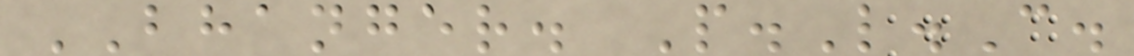BHANGER. P.L.C.
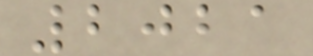2021
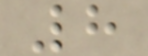8
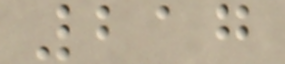217
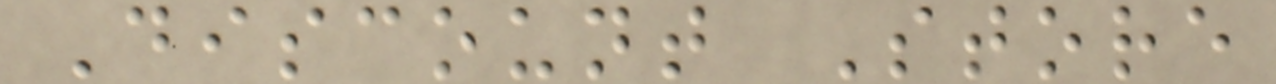Discount Store
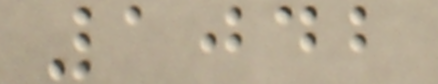1042
